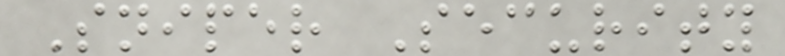Sniper Security
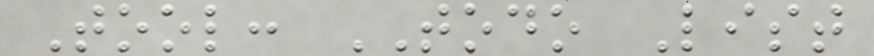Tool: TODO List
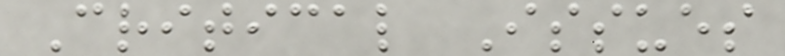Critical Issues
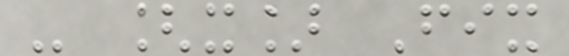- [x] Fix
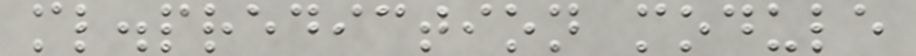ml.prediction module
